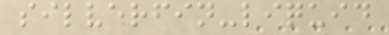silverfin-liquid
